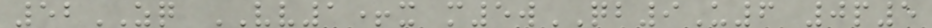52ZQ VV1+x m5wQB9U6 0p5
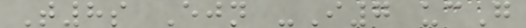T8s Ejn -I7 ucG
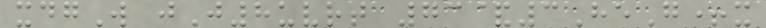xdgW jJ8uvrt 73&3HeG+x
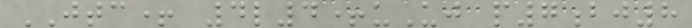JTC+ 4l4+uUj p7bj8
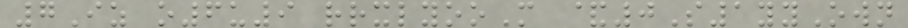7Iz o6u9 rrxlyooM &0S1yyOwn
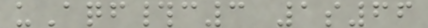uAqf#c3 1s66
